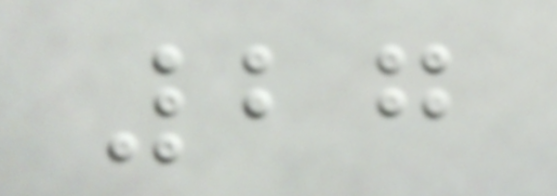27
